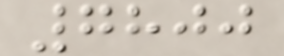7800
